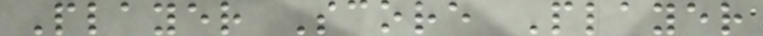Player Score Player
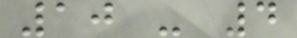10 - 4
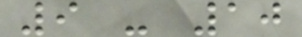9 - 10
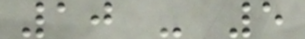10 - 5
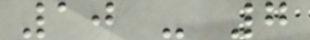10 - 7
